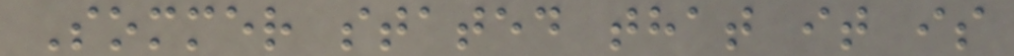Sommer stated that it is
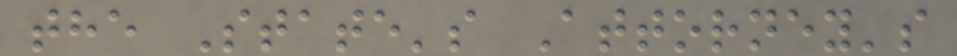the State's Attorney's
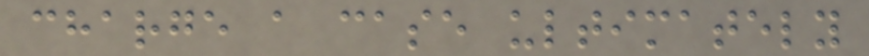charge a case ultimately
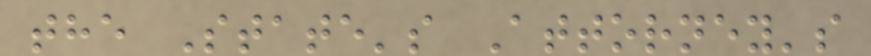the State's Attorney's
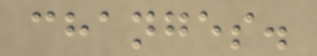changes.
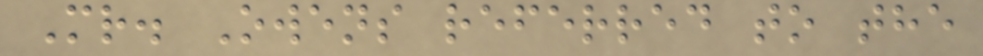Mr. Owens referred to the
